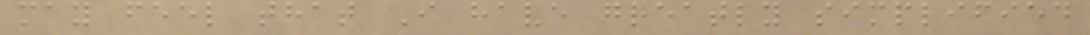may feel that I have greatly simplified
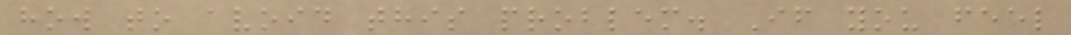how to avoid this problem. If you feel
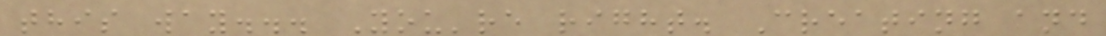this way... You're right. Creating and
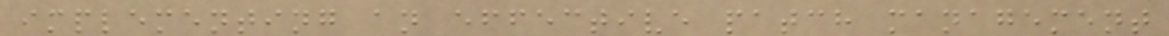implementing an effective patch management
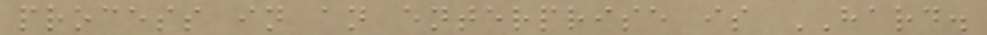process in an enterprise is HARD.
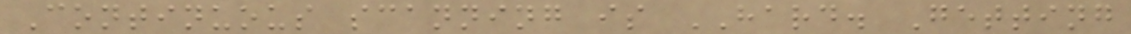Continuous scanning is HARD. Getting
